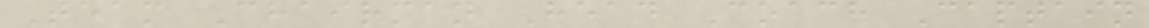Team Chairman Head Coach Captain
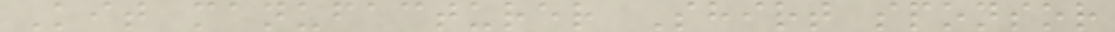Kit manufacturer Shirt sponsor
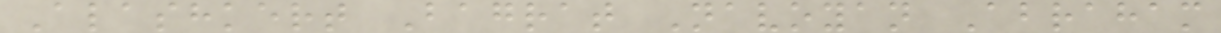Alashkert Bagrat Navoyan Abraham
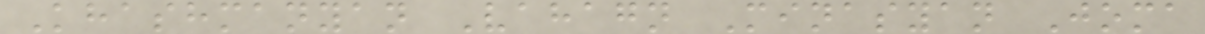Khashmanyan Vahagn Minasyan Joma
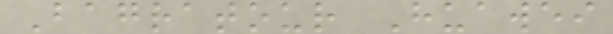Bagratour Huawei
